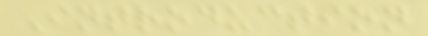Introduction
